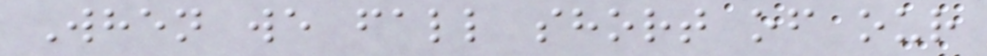When we fall short of our
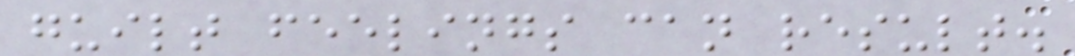guilt feelings can result.
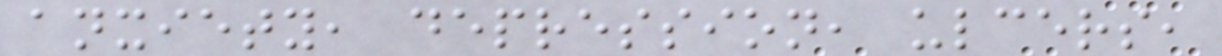anxiety, depression, ulcers,
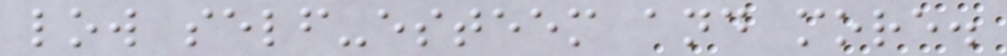low self-esteem and more.
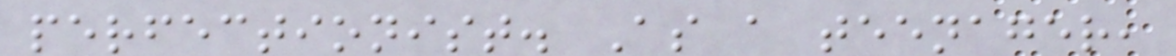perfectionist. As a teenager,
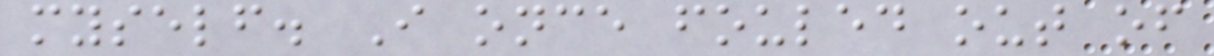myself. I once fouled out of
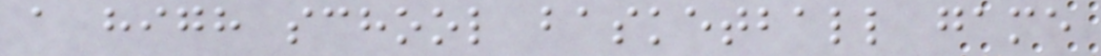a high school basketball game
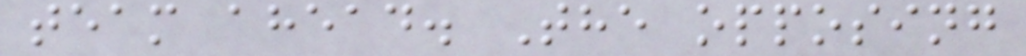team ahead. The opposing
